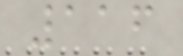116
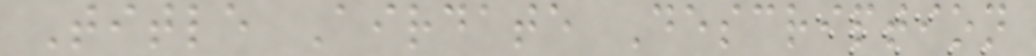Title Airdate Description
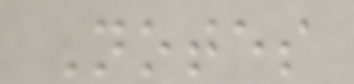Notes
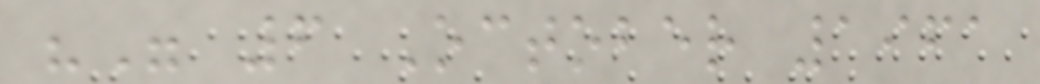"" 6 October 1961
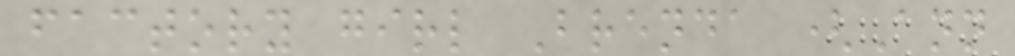factory girl Brenda (Ann
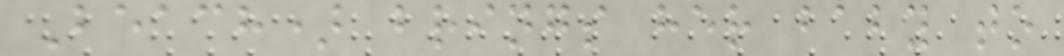Beach) brings her baby to
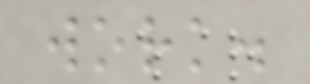work.
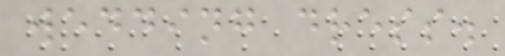wedding dress.
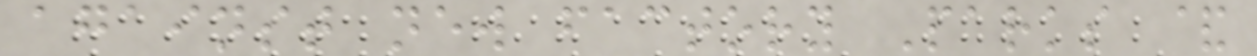against new factory Parks &
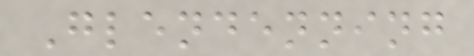Glendenning
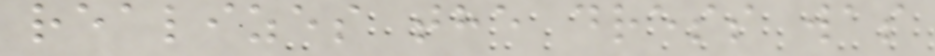realizes the dress was
